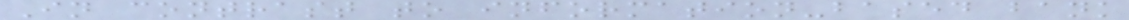In contrast to information-based bank
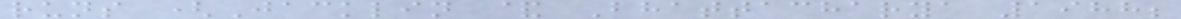runs (Jacklin & Bhattacharya 1988;
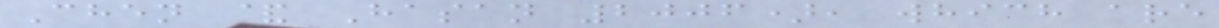Chen & Hasan 2006), which are
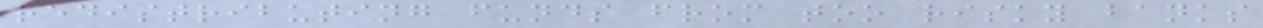redistributing funds from too risky banks
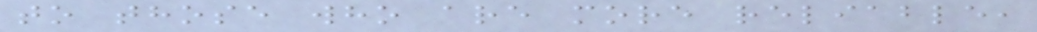to those who are more reliable,
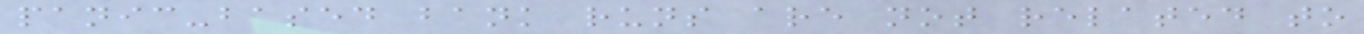panic-based bank runs are not related to
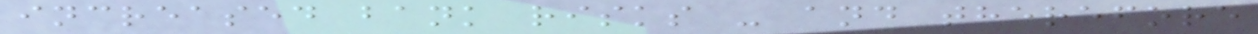increased bank risks - and therefore
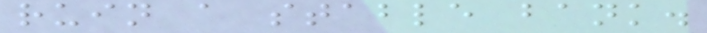ruin a stable bank.
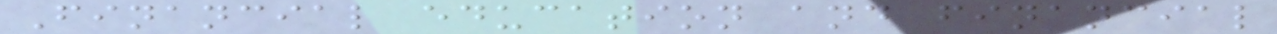Financial education and financial
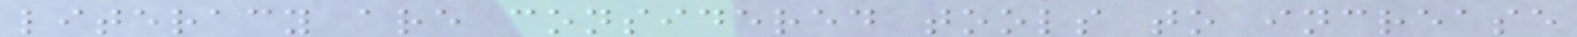literacy are considered tools to increase
